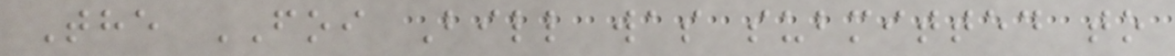The FOI Bill was submitted to
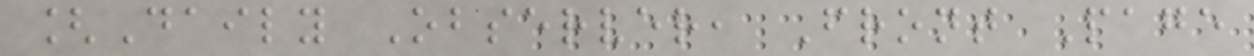[Daily Observer, Front Page
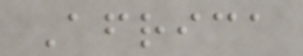Africa
